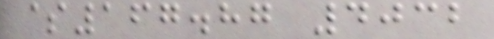$167.87 4032
